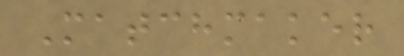Matchmaker
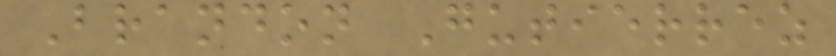Brandon Gutierrez
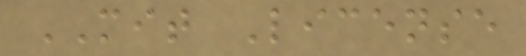MIT License
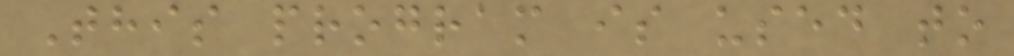This program is used to
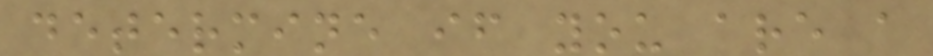determine if you are a
